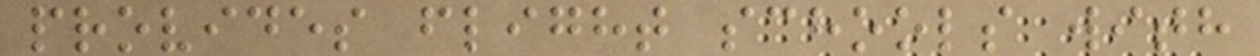provides flight schools with
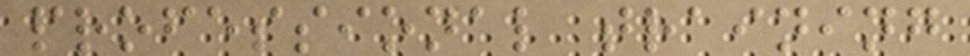professional training
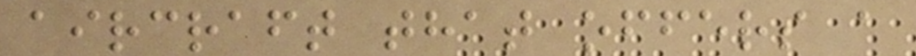aircraft that offers a
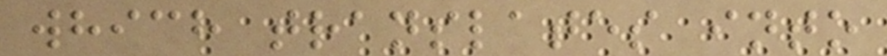which translates into
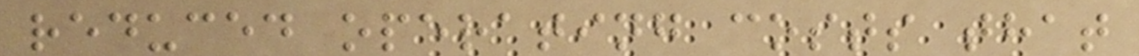reduced operating costs that
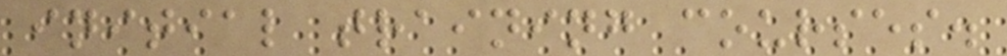initial training courses.
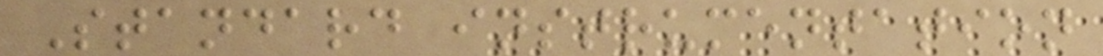Standard instrumentation
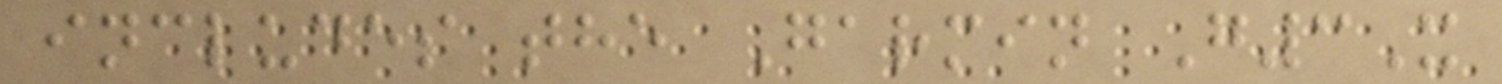includes the Garmin G3X
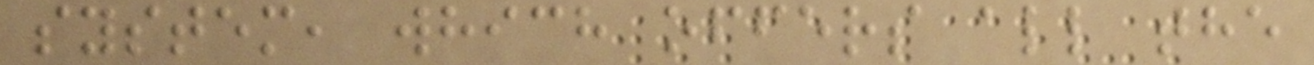system, which offers all the
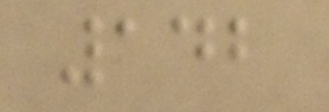142
